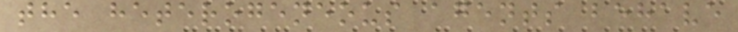the heterogeneous agents behave
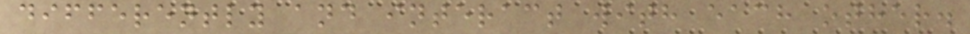differently and interact with each other.
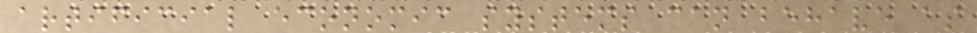artificial economic systems can behave as
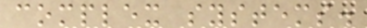complex systems.
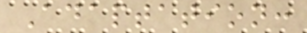Adaptation:
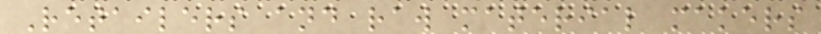Retailers and raw material makers
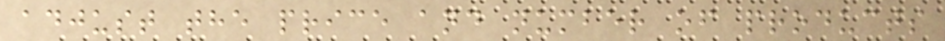adjust the price and number of products
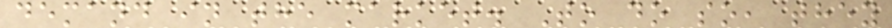demand in the market. To do so, they
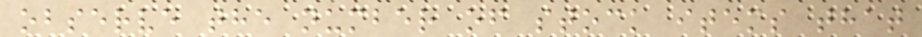observe the number of stock items that
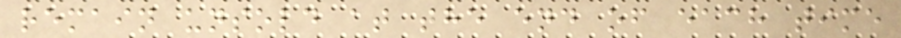remain unsold at the end of each time
